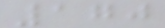170
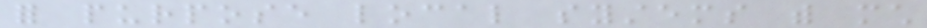for purpose local systems with much
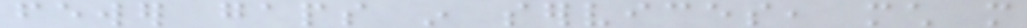fewer gaps in services, much more
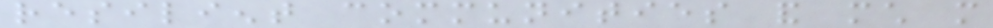resilient communities and much more
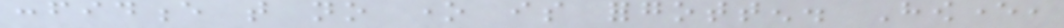confidence that no one is forgotten. However,
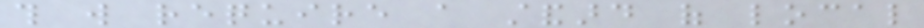this will require a standard of local
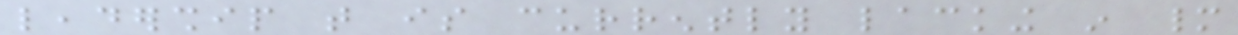leadership that is currently lacking in many
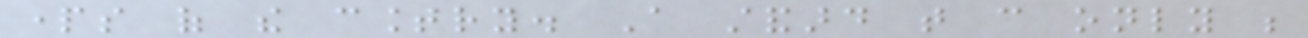parts of the country. A standard that can only be
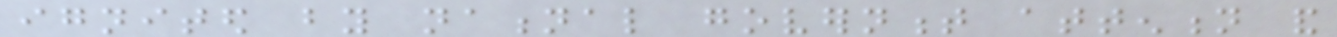ignited by national government attention and
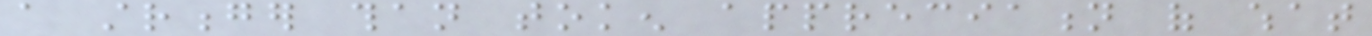a stronger than token appreciation of what
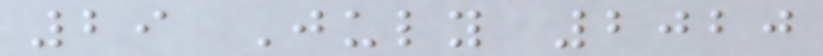29 July 2020
